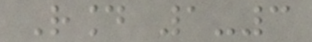Round 1-3
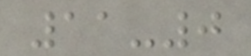11-0
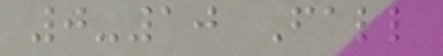0-10 Fall
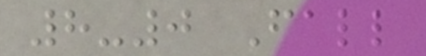8-0 Fall
